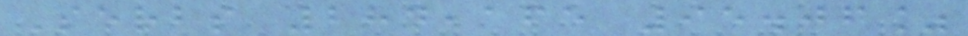Serbs 284,165 95.06%
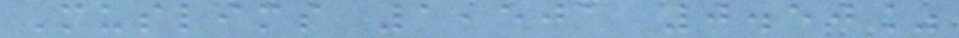Muslims 1,501 0.50%
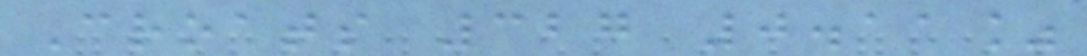Croats 327 0.11%
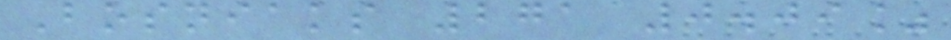Bosniaks 271 0.09%
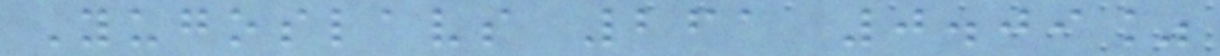Yugoslavs 261 0.09%
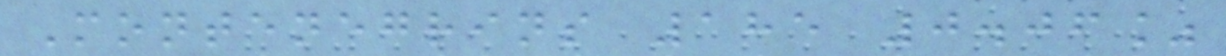Montenegrins 185 0.06%
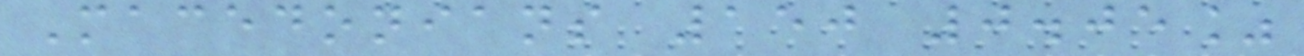Macedonians 150 0.05%
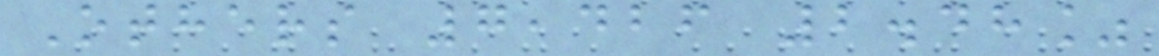Others 7,426 2.48%
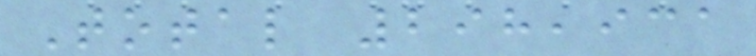Total 298,931
